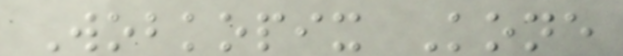Wobkopix Kone
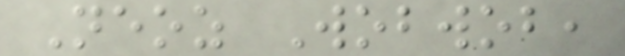Neoz Wobwob,
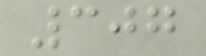307
